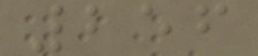256
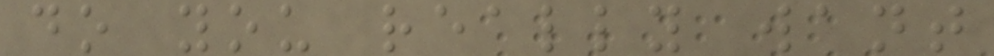do you really want
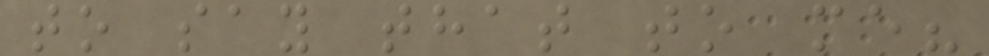to say that to me?
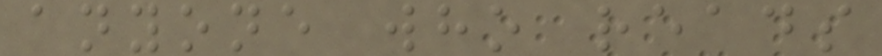anyone who reads
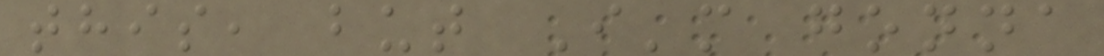this, but I'm gonna
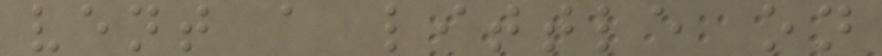vent a little on
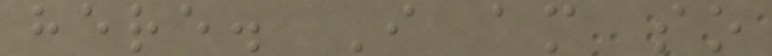here. I am so
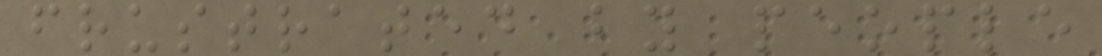frustrated by people
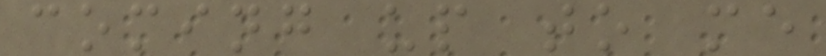coming up to me
